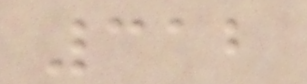312
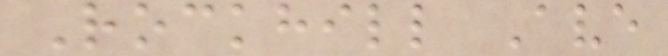Rockhill Ave
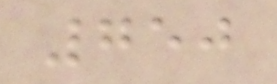750
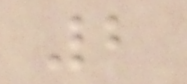2
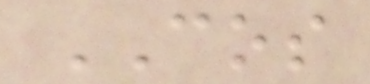COS
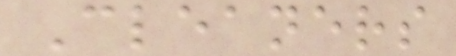Cleaners
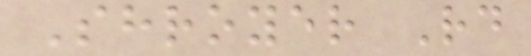Shroyer Rd
